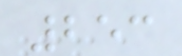253
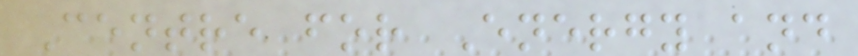Centre for Energy and
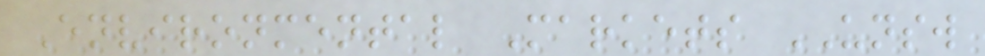Environmental Markets UNSW
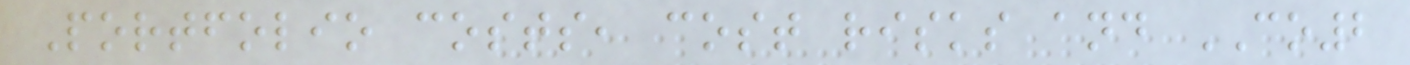Portfolio costs, cost risks and CO2
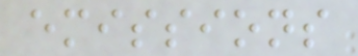emissions
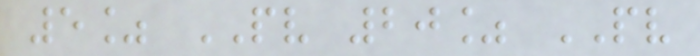5% PV 20% PV
